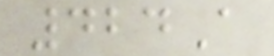424A
